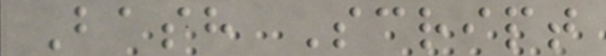Bash Script
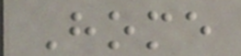Home
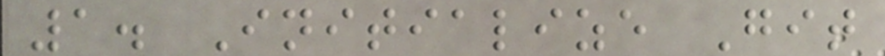1. Initialize Git
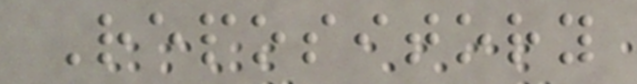Repository
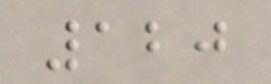120
